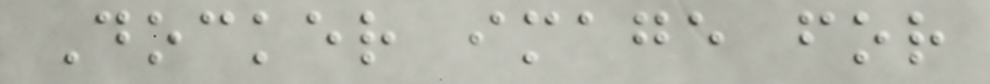Docker image for
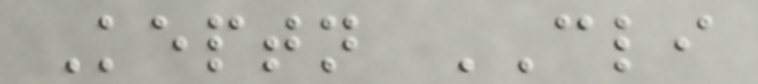Keptn CLI
